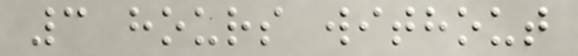3 hours without
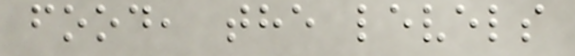food, the levels
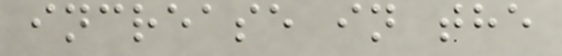increase in the
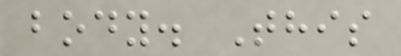body. This
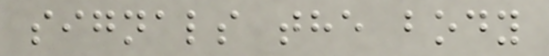signals the body
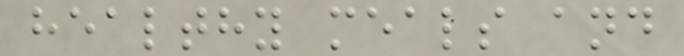healthy meals and
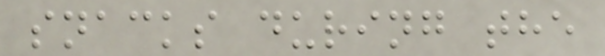snacks during the
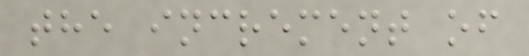the increment of
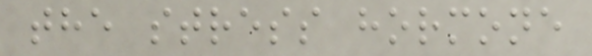the stress hormone
